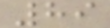89
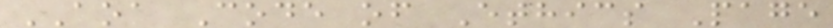AOA Code of Ethics Page
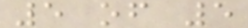5 of 5
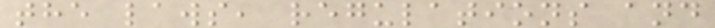the laws, regulations and
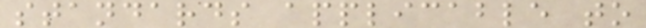standards applicable to
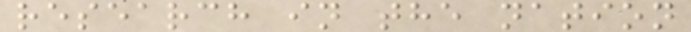research in the nation
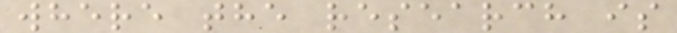where the research is
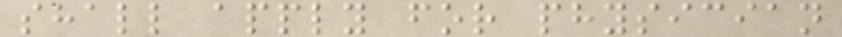shall apply for physician
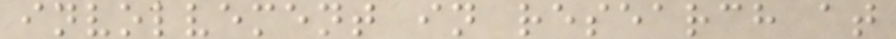involvement in research at
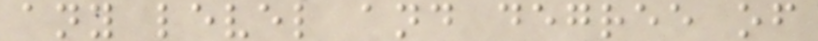any level and degree of
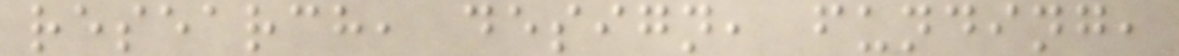research, design, funding,
